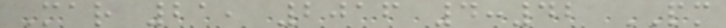Mar 21, 2016 4:42 PM
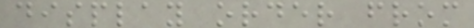display order from
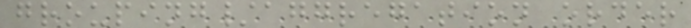grouping/aggregation order
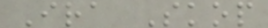Ira Skop
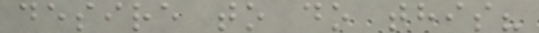desire to do this?
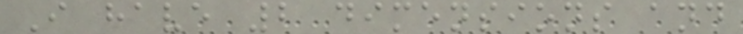I have 2 dimensions and
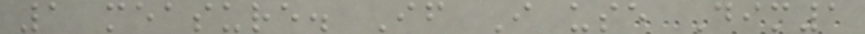1 measure. If I use Dim1
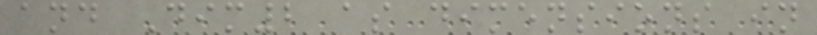and Dim2 as dimensions in
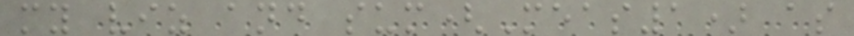my viz and sum(Meas1) as
